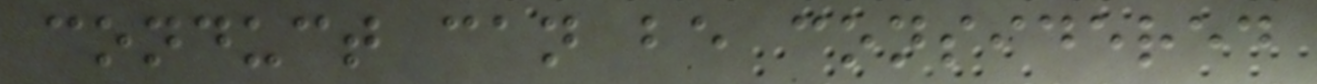conduct can be considered
